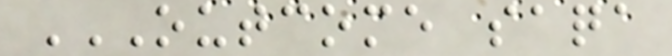OUTCOME SAQA
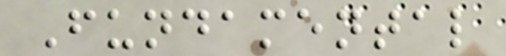Fundamental
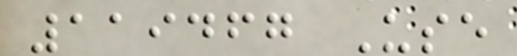119467 Use
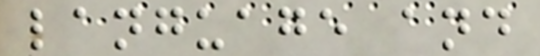language and
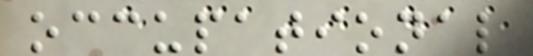occupational
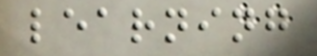learning
